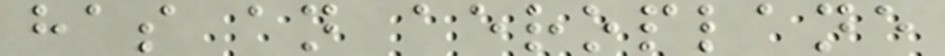has an aeroplane
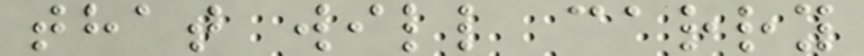that will carry
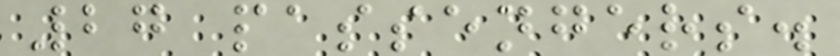27 passengers.
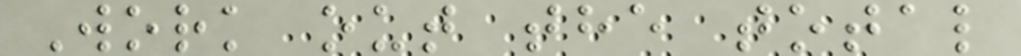Work out the total
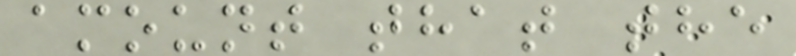amount that the
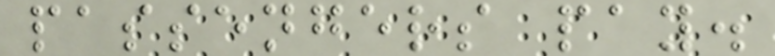passengers pay.
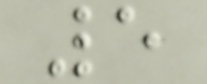5
